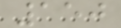150
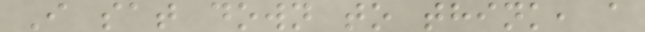I sat down to think, a
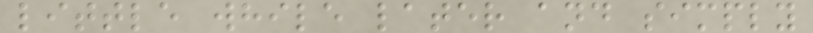little while later and simply
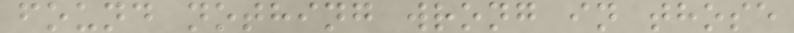found nothing wrong in those
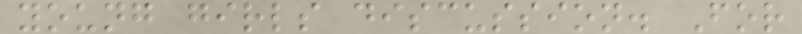young girls discussion. For
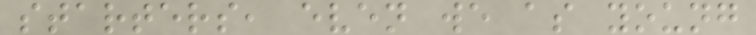starters, even we as young
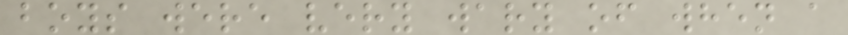boys were very wary of when a
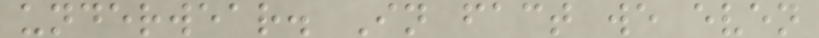underwear. In fact we even
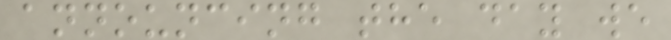announcing the day we
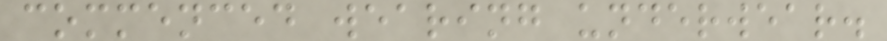commenced wearing underwear.
